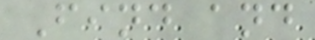Find and
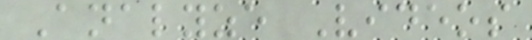Analyze Videos
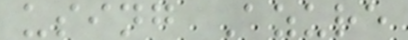using Azure
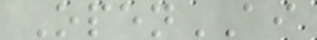OpenAI
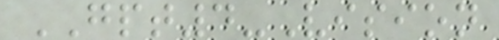GPT4-Vision
